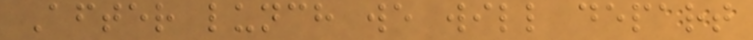After lunch we will depart
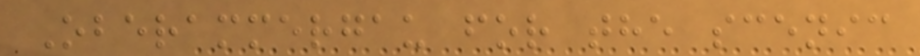Oberammergau for the scenic
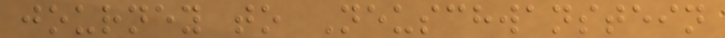journey to Neuschwanstein
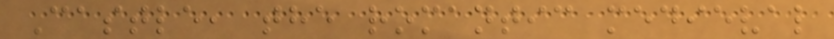Castle, the romantic medieval
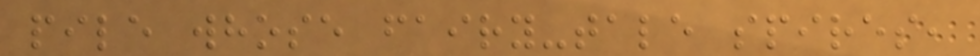pile whose fairy-tale spires,
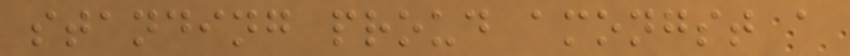standing proud amongst a
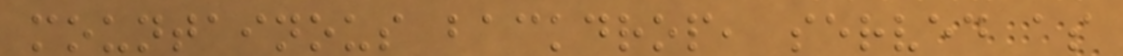mountainous backdrop, served as
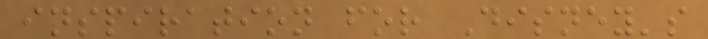inspiration for Disney's
